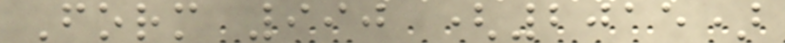Form 990 (2015)
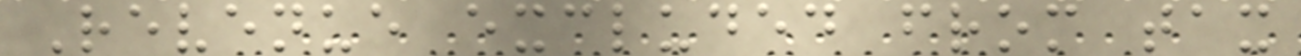Revenue excluded from tax
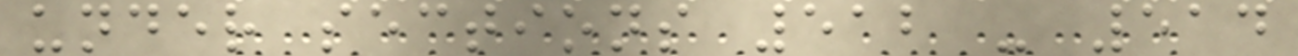under sections 512 - 514
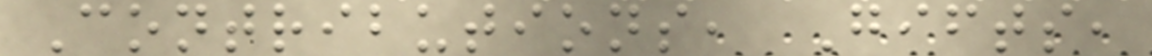Contributions, Gifts,
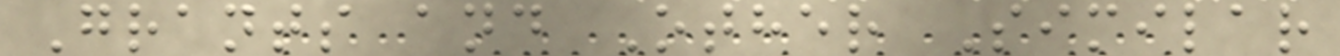Grants and Other Similar
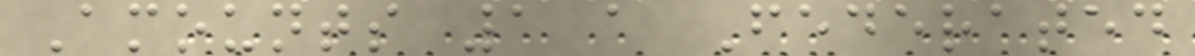Amounts 1 a Federated
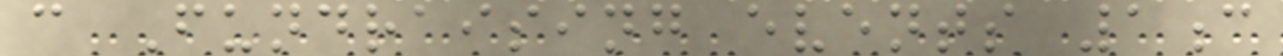c Fundraising events 1c
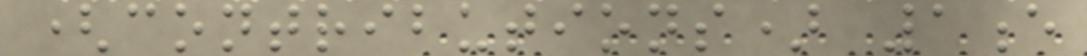(contributions) 1e
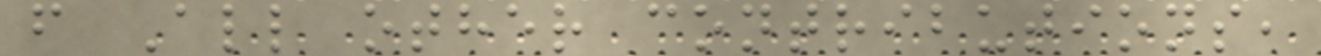f All other contributions,
